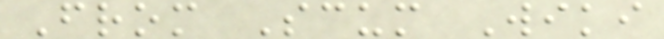From Scum Wiki
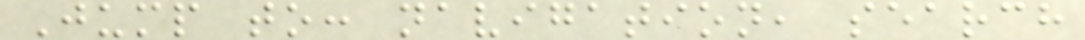Jump to: navigation, search
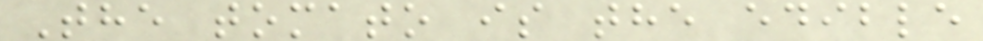The tomato is the edible
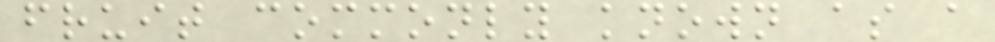fruit commonly known as a
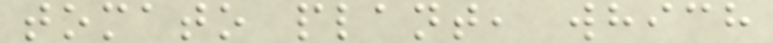tomato plant, which
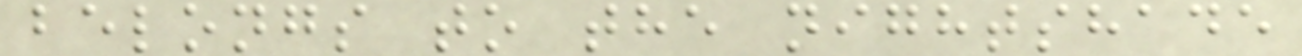belongs to the nightshade
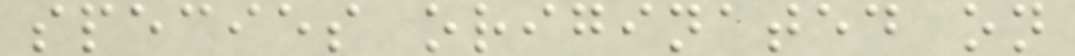species originated on
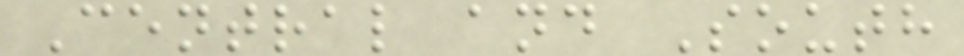Central and South
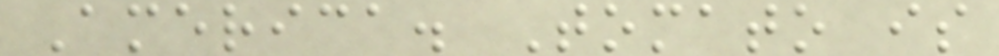America. Tomato is
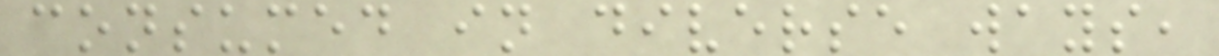consumed in diverse ways,
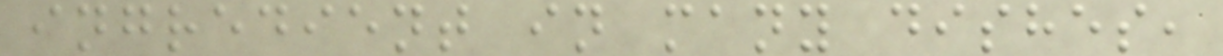ingredient in many dishes,
